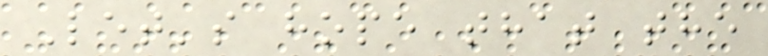Let's hope that the
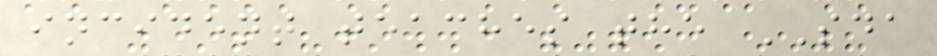incident teaches the SDA
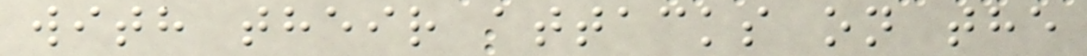with their attacks on the
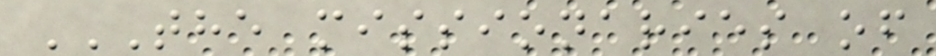THE MISSIONARIES OF
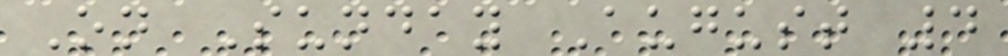On Sunday August 4
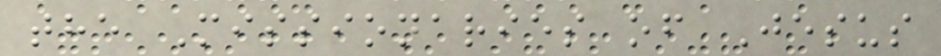the Missionaries of Jesus
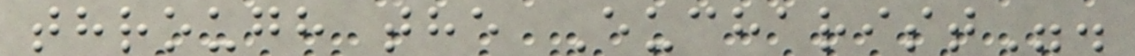through the Eucharist".
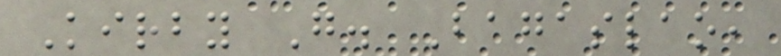Kirby G. Bagaslao,
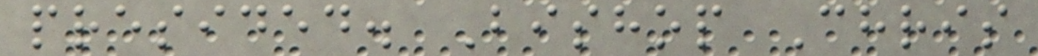presided. Bishop Chris
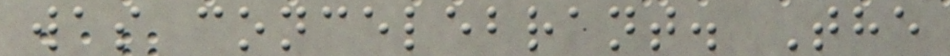was concelebrant. The
